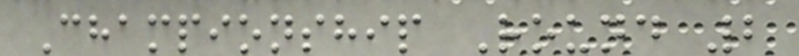Championship Round 2
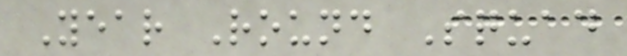Year Round Squad
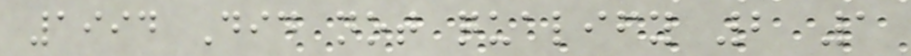1994 Did not qualify 2 1
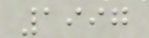1997
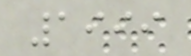1999
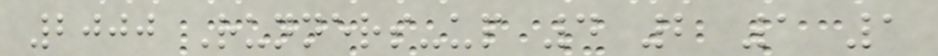2000 Runners-up 4 2 1 1
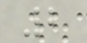2
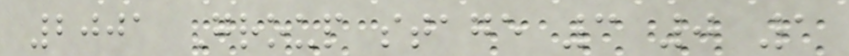2001 Group stage 3 0 1
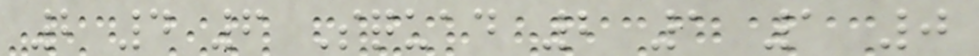2 4 6 Squad 2 1 1 0
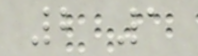2 1
